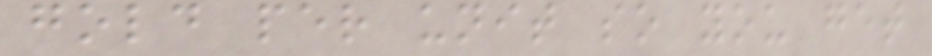gold per unit so you get
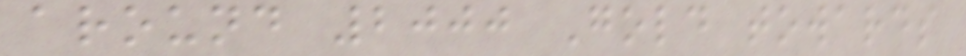around 2000 Gold towards
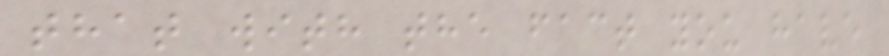that with the fact you have
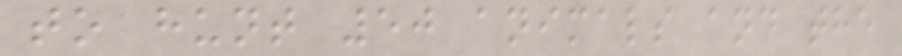to hunt 50 animals and the
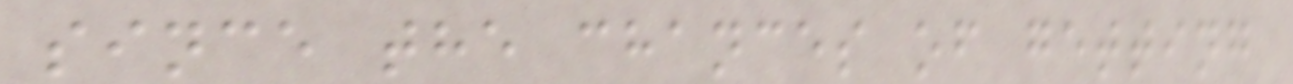since the chances of getting
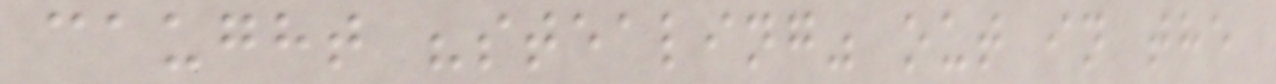caught "stealing" out in the
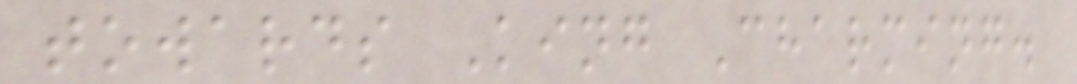towards King Charming.
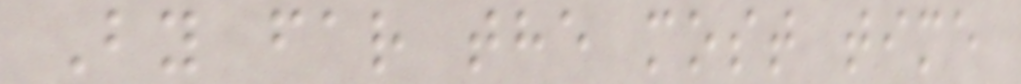By far the most time
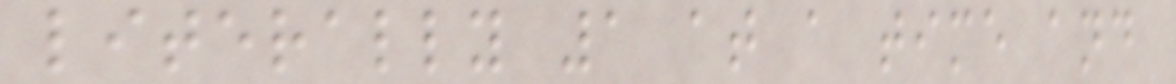literally 1 at a time and
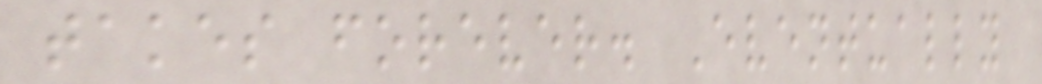takes forever. Eventually
